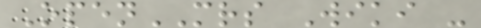OpenMRS Wiki -
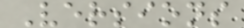Versions
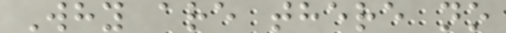Why are there no
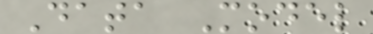Data Model
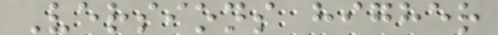Versions higher
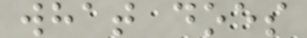what does
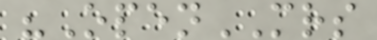"OpenMRS
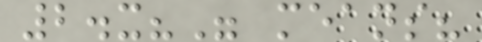2.x?" means?
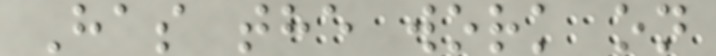Has the work on
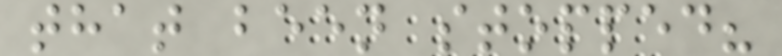that been stopped?
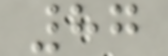87
